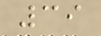39
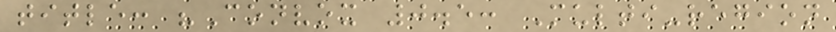title: "Convox 0.5: Multi-region
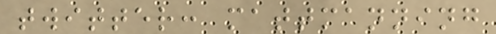twitter: mattmanning
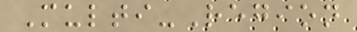Multi-Region
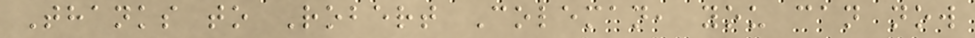Thanks to Robert Coleman, you can now
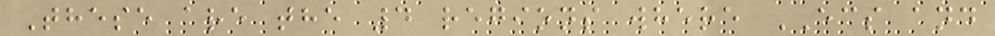These are the 4 regions where ECS and
